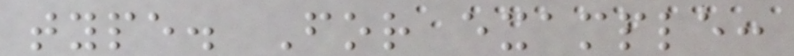type. For example:
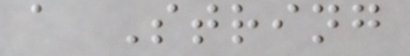a String
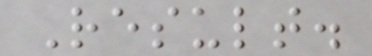Result.
